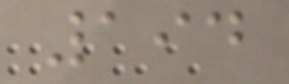194
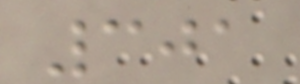301
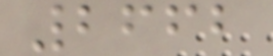2662
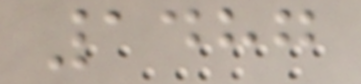1487
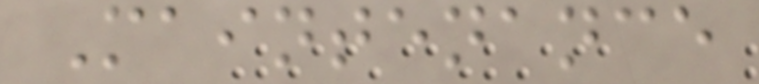Maintenance
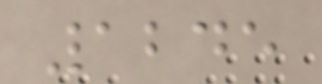1245
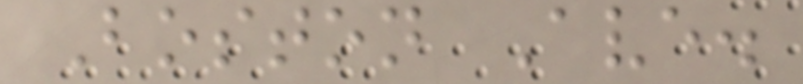Boston Ave.
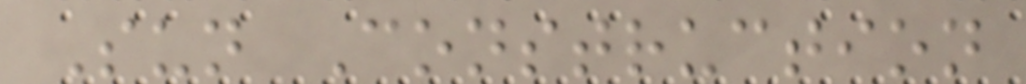Sun Construction
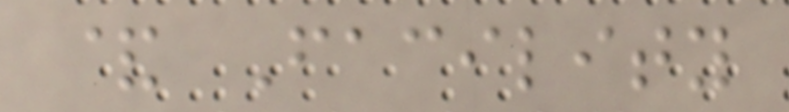& Facility
